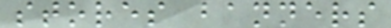stores banners
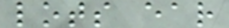lots ear
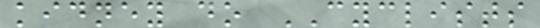kidney do CYCLISTS
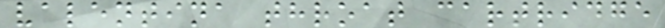valentina throat cartridge
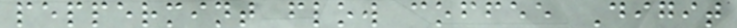peppermint flow coffee Digit
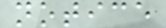notice
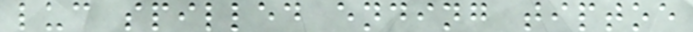luc spilled ending tiptoe
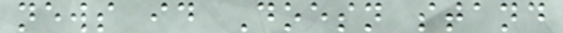news id Doesn stand
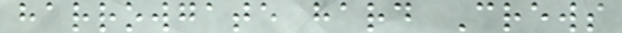harrowgate hard Crews
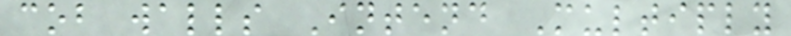cob walls Intend Multiply
